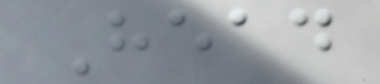Head
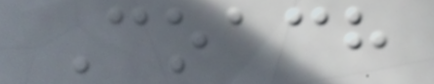Coach
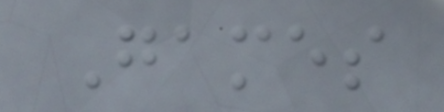Games
